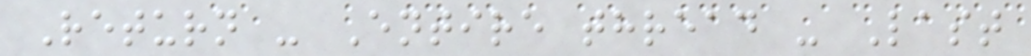Return - Entire thread - Last
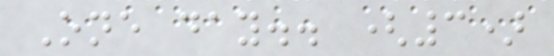One day.. (3)
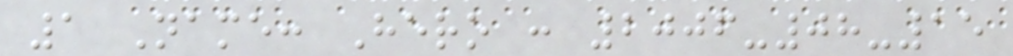1 Name: Hero : 2006-08-15
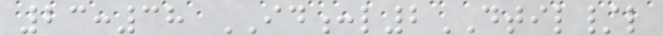23:38 ID:l2DTIL/l
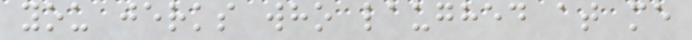you jerks who laughed at me
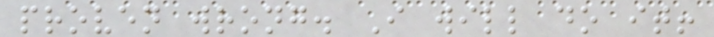proven wrong. I will do it!
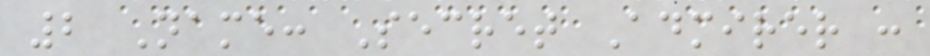2 Name: Secret Admirer :
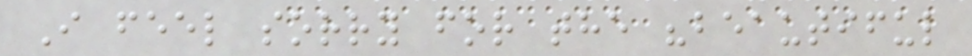I feel sorry for the "beautiful
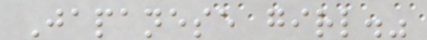Japanese girl."
